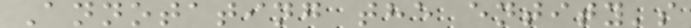Annotating the entity's
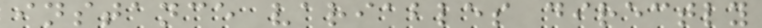instance variables directly
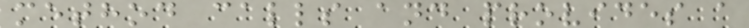method calls and provides a
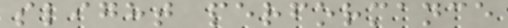slight performance
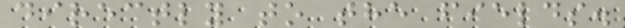directly to the fields.
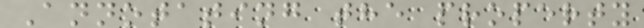Annotating the property
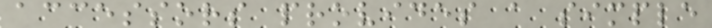accessors provides a simple
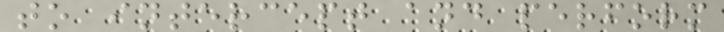to intercept and perform
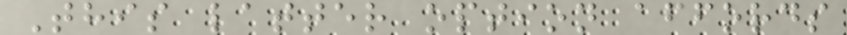This latter option affords
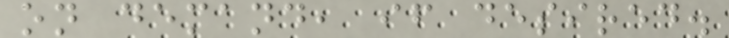on demand, if desired.
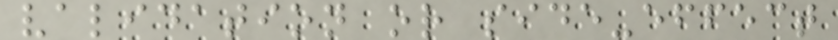validation or side-effect
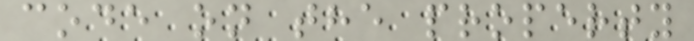code on the property
